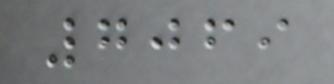7069
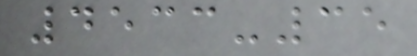4533-35
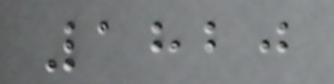1820
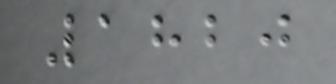1820
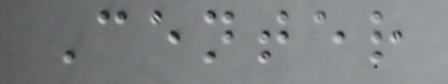Center
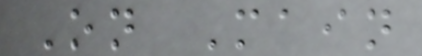On Main
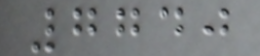7740
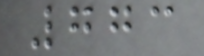773
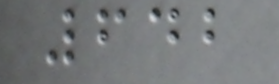642
